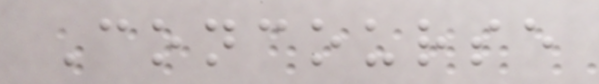Concourse
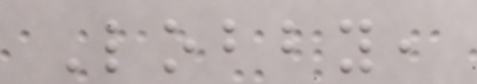Lobby,
